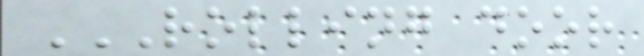ROLLING DOOR
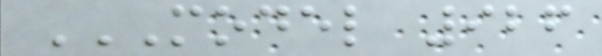MODEL 926
